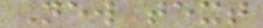New text
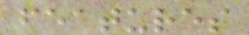features
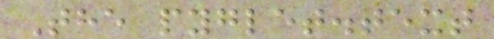The pyglet.text
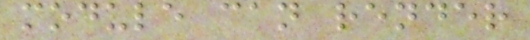module can render
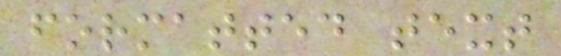formatted text
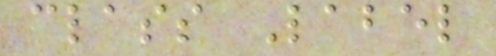class Label
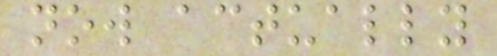now actually
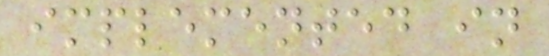implemented in
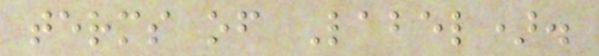terms of Label).
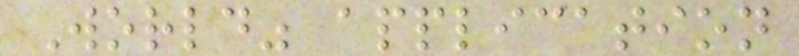World" application
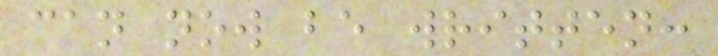can now be written:
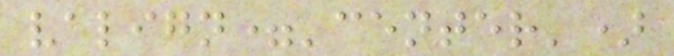valign='center')
